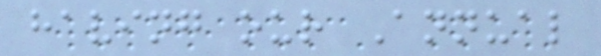having our Annual
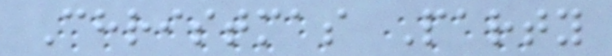Christmas Party
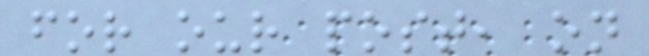for our post, on
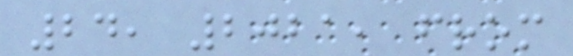24, 2021, from
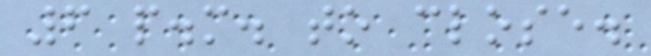6 p.m. to close.
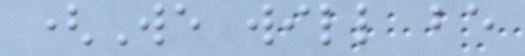(We will be
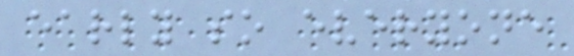early so everyone
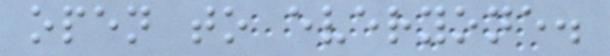open to everyone.
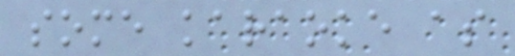some karaoke as
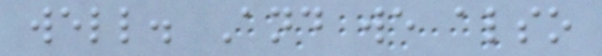well. And we also
